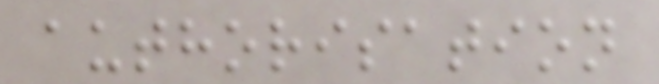authorisation
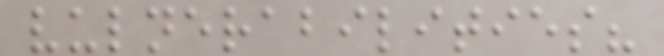vulnerabilities?
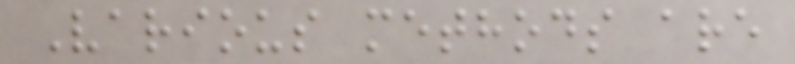Various methods are
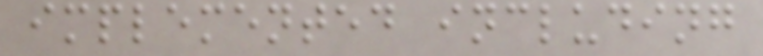implemented including
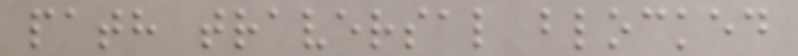path traversal blocked
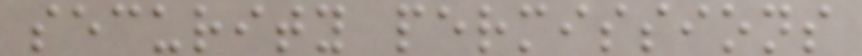security permissions
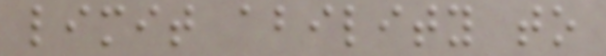limit ability to
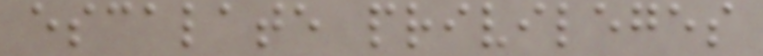escalate privileges
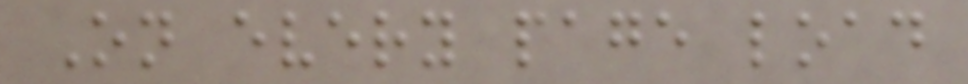On every page load
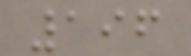196
